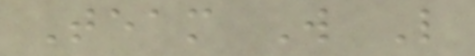Team W L
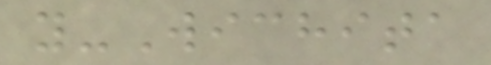y-Wichita
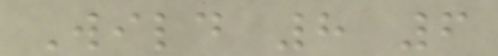Wild 8 6
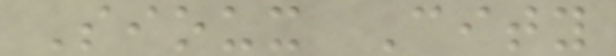Sioux City
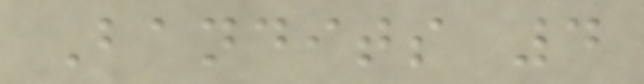Bandits 4
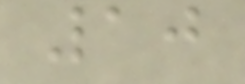10
